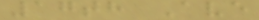17th Ave
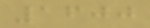1600
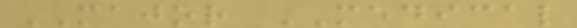MAJOR MEDICAL
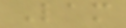Lam
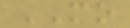MO
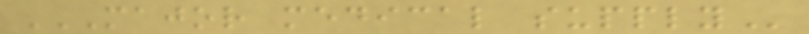MAJOR MEDICAL SUPPLY
